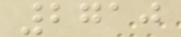2710
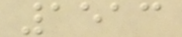1513
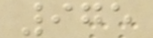975
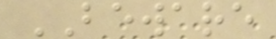BEWARE
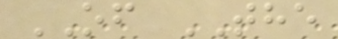OF THE
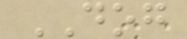DOG
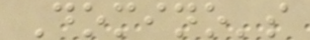Domino's
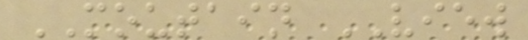MOUTAIN VIEW
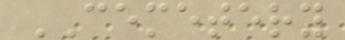CEMETERY
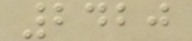2420
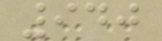940
